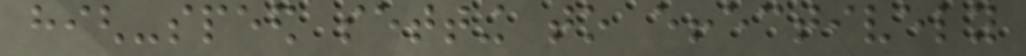high-speed setting to effectively
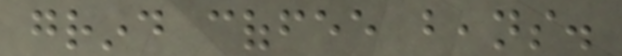grind coffee beans.
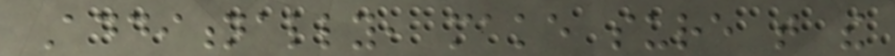Additionally, make sure that the
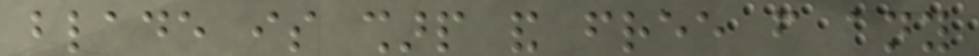blade is sharp and free from any
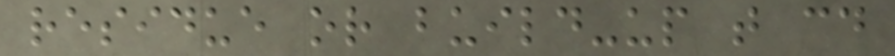residue or build-up that could
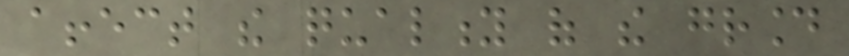affect the quality of the ground
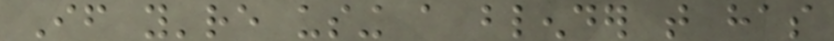If you're using a blender that has
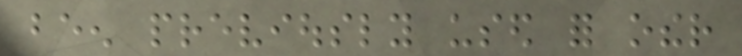been previously used for other
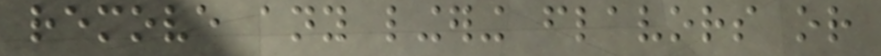remove any lingering flavors or
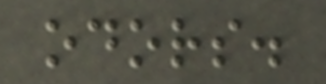odors.
